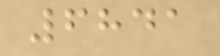6841
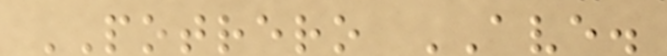POTRERO AVE.
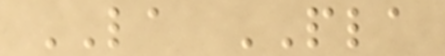LA PLA
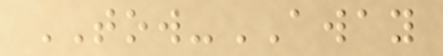TOW-AWAY
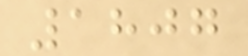1807
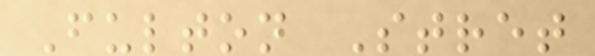Fulton Stret
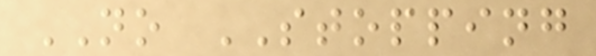NO STOPPING
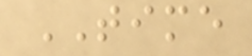TIME
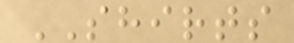SHIRTS
